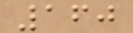160
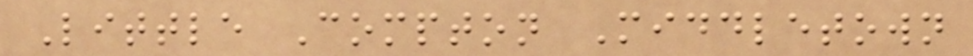Little Compton Middletown
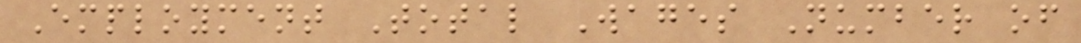Employment Total Wages Number of
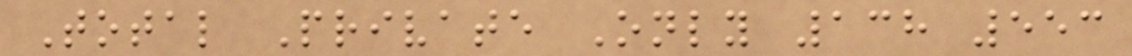Total Private Only 138 553
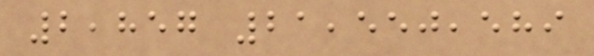2,857 21,550,589
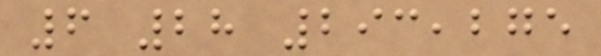6 28 293,275
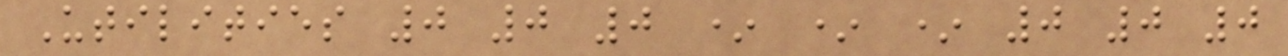Utilities 0 0 0 * * * 0 0 0
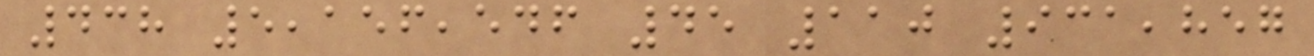438 5,156,546 45 110 931,857
